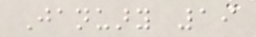January 19
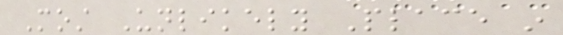Most Unlikely Place in
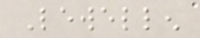Lewellen
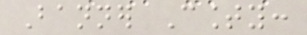Banner County:
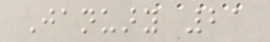January 21
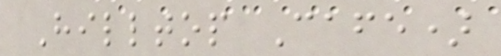Hilltop Cafe)
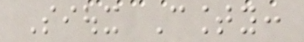Sioux County:
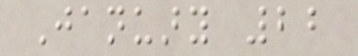January 22
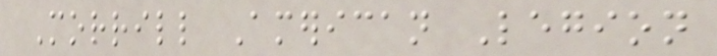Morrill American Legion
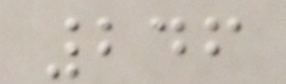246
